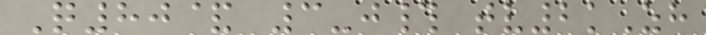Q80& 3-j# tv2kZh
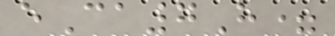eCa7H=
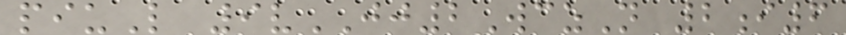piuL 9vJJ2WczN 2i6
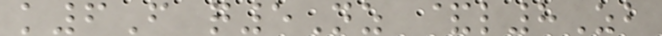k6F q5Nz &l8Zb
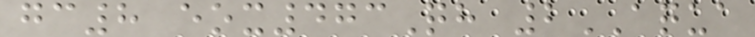gc8 eox473Qh 2AQUA
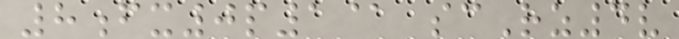8fx0p1@ scRz4v
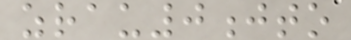zrau0jto
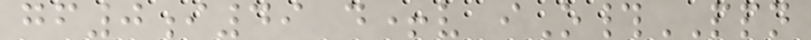gf0i49 d+v iO#PPN
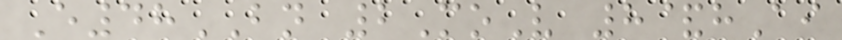E48BN 2MoV 8&hAi
